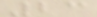23
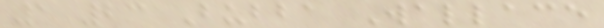1 23 Bubba Wallace
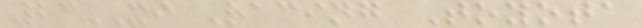23XI Racing Toyota
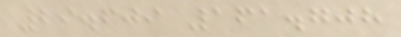29.609 161.708
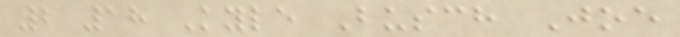2 18 Kyle Busch Joe
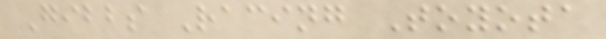Gibbs Racing Toyota
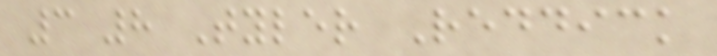3 8 Tyler Reddick
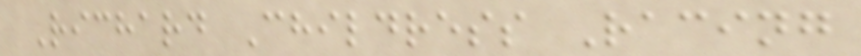Richard Childress Racing
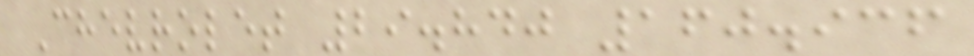Chevrolet 29.840 160.936
